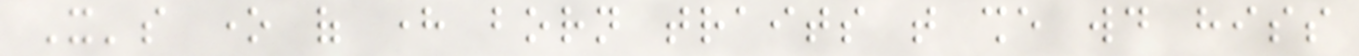It's one of here born traits that she would hiss
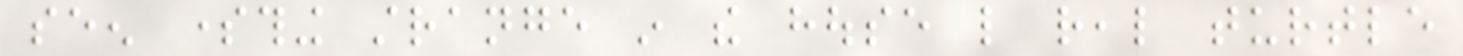seen something strange in the house like real turtle
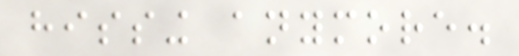hissing anymore.
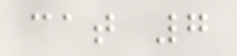cat 7
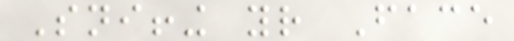Sniffing your Face
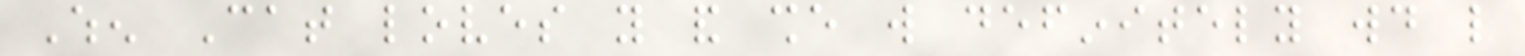When Cat loves you and she will definitely would like
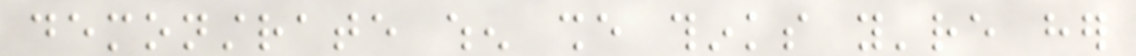demonstrate when she thinks you're her
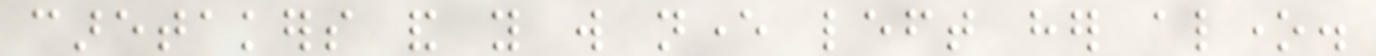caretakers and you will never left her alone.
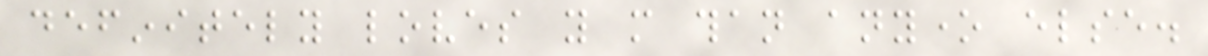definitely loves you more than anyone else.
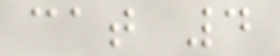cat 4
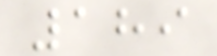189
